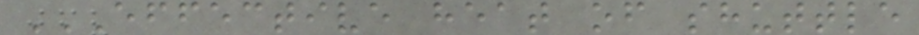EFFECTIVE HEAT OF SHUTTLE
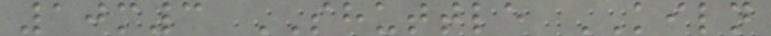10m3 SHUTTLE KILN
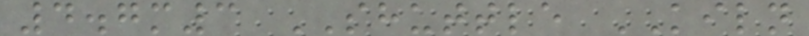4.7m3 SHUTTLE KILN
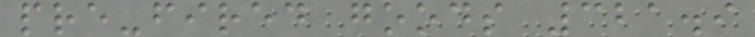pre-fired goods 321.9
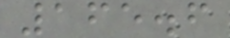165.6
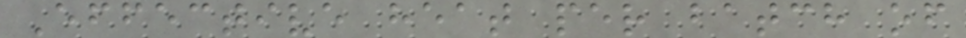Effective heat per batch of
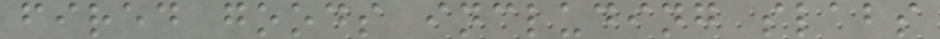fired goods including slabs
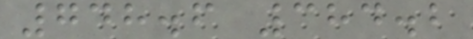748.6 384.2
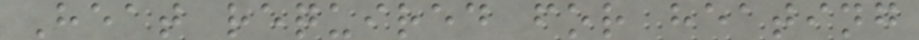Heat required for heating
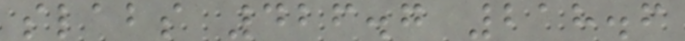slabs 426.7 218.6
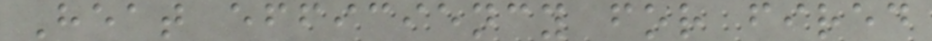Heat efficiency for fired
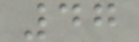47
